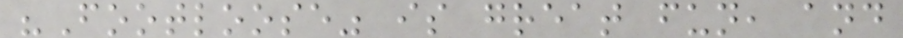"Footloose" is great fun, and
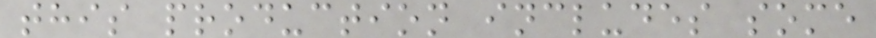this production includes some
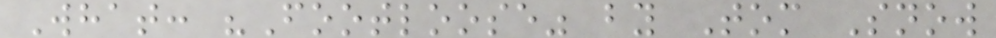What: "Footloose" by Tom Snow
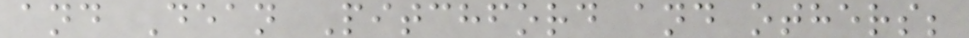and Dean Pitchford and others;
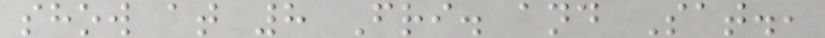show at 8 Fri. and Sat.,
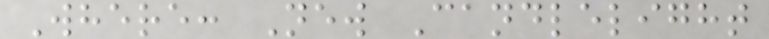Where: New Candlelight
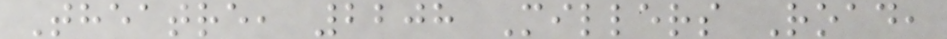Theatre, 2208 Millers Road,
